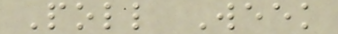Poll Week
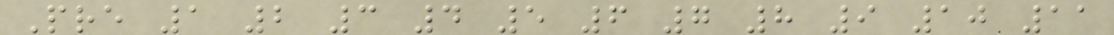Pre 1 2 3 4 5 6 7 8 9 10 11
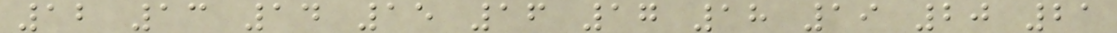12 13 14 15 16 17 18 19 20 21
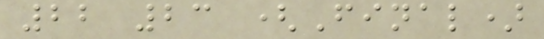22 23 (Final)
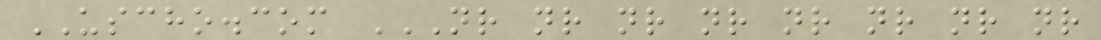USCHO.com NR NR NR NR NR NR NR NR
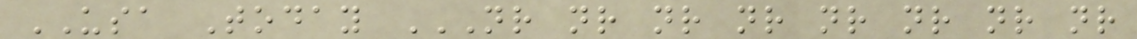USA Today NR NR NR NR NR NR NR NR
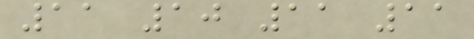11 10 11 11
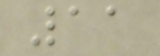11
